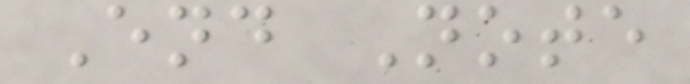End Note
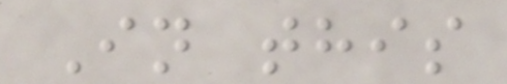In this
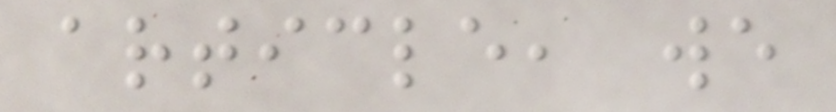article, we
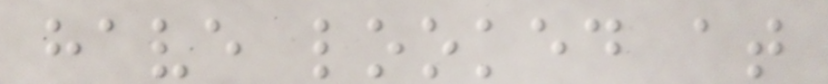have looked at
